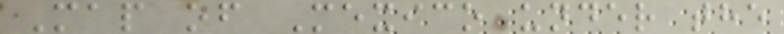Map of Mexico under the
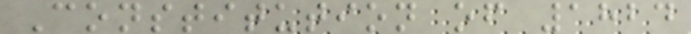Constitution of 1824
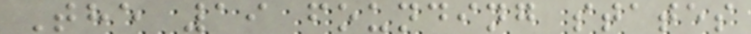The 19 founding states
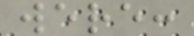were:
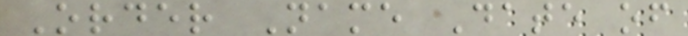Order Name Date of
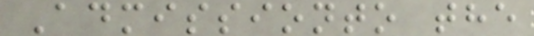Admissionto the
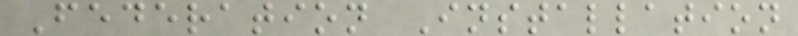Federation Installation
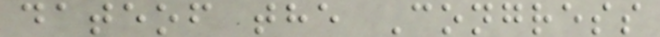dateof the Congress
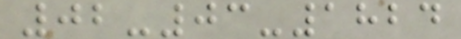02-03-1824
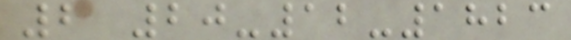2 20-12-1823
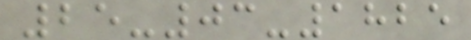25-03-1825
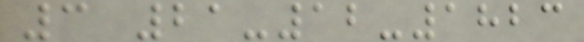3 21-12-1823
